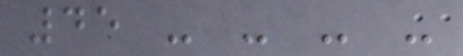45 - - - -
